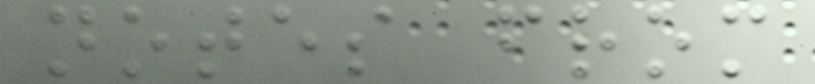notes from
